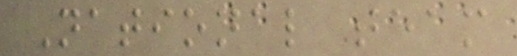National team
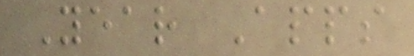Year Apps
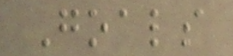Goals
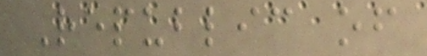Republic of
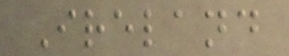Ireland
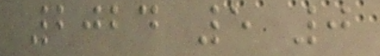2024 5 0
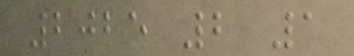2025 2 1
